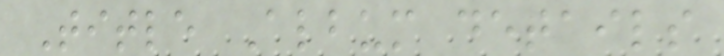Title Album details
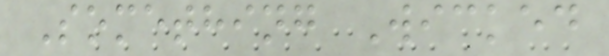Something Wicked
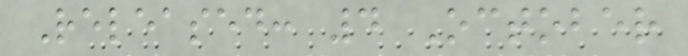Released: 4 October
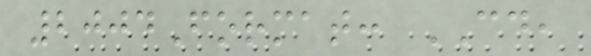2004Format: CD,
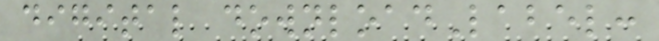digital downloadLabel:
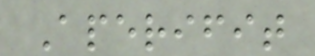Aperifit
